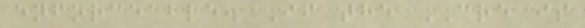enforceable. If the CRE is
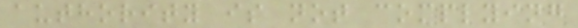authority is not complying
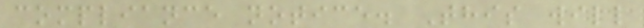compliance notice. This will
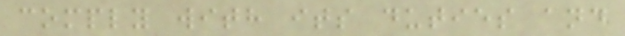comply with its duties and
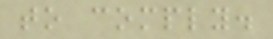to comply.
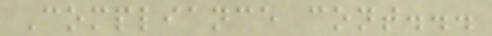Compliance cont...
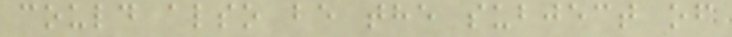could also be the subject of
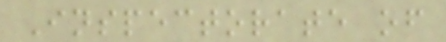Inspectorate of
